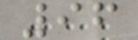96
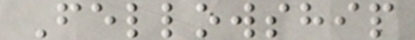Fellowship
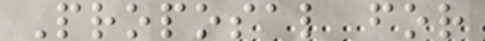Proposal for
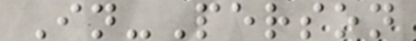In-Person
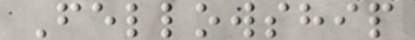Fellowship
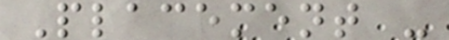Placement -
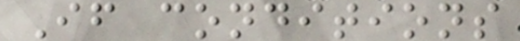If conditions
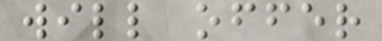will offer
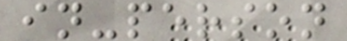in-person
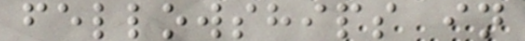fellowships in
